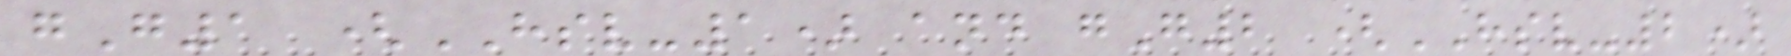gG1 (HSV-1) and gG2 (HSV-2)
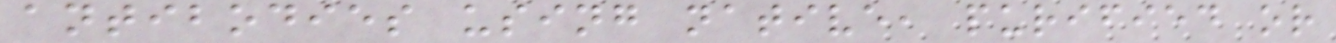antibodies using native, purified or
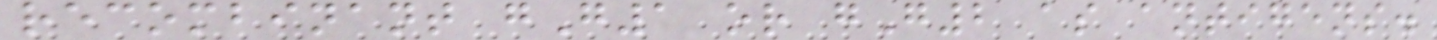recombinant gG1 or gG2 as antigens.
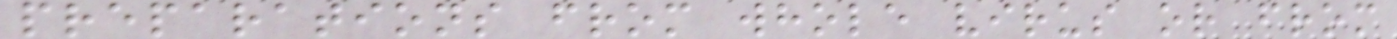preparations from whole virus or from
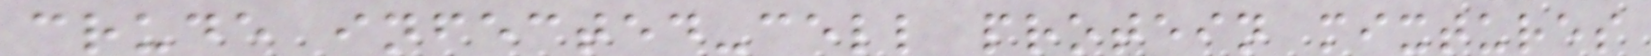crude infected-cell protein mixtures
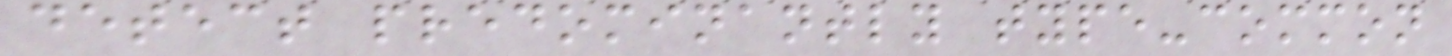detect predominantly type-common
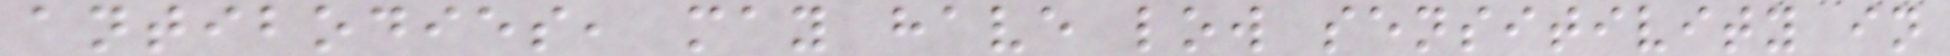antibodies, may have low sensitivity in
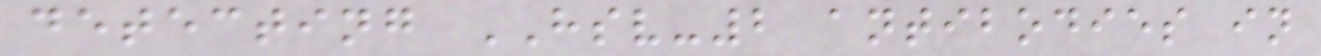detecting HSV-2 antibodies in
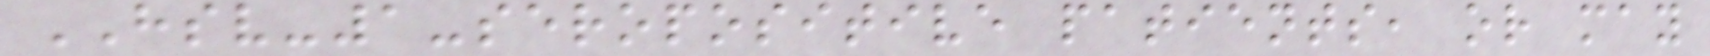HSV-1-seropositive patients, or may
